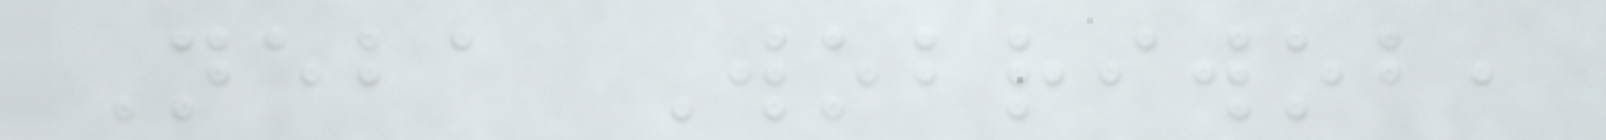Neba Wobriwob,
